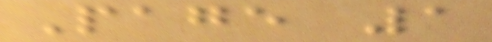Page 1
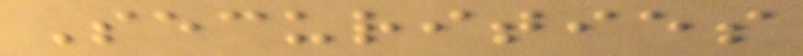Securities
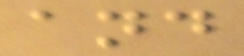and
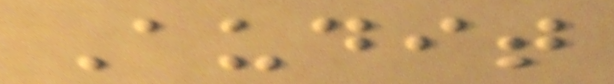Audit
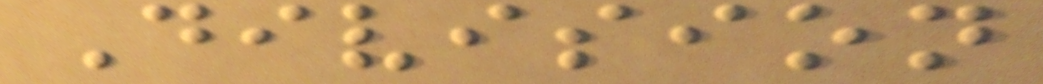Division
